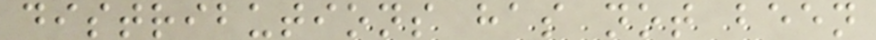distributions has not been
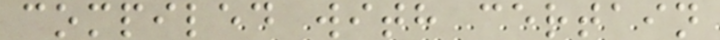compiled with certain
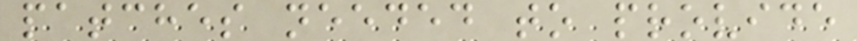patches needed to provide
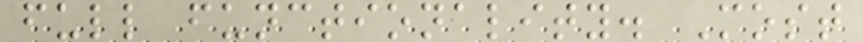full functionality. Most
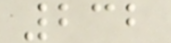232
